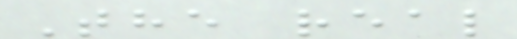The real
